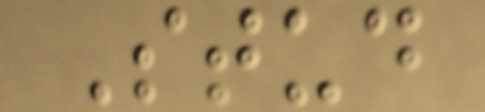Stud
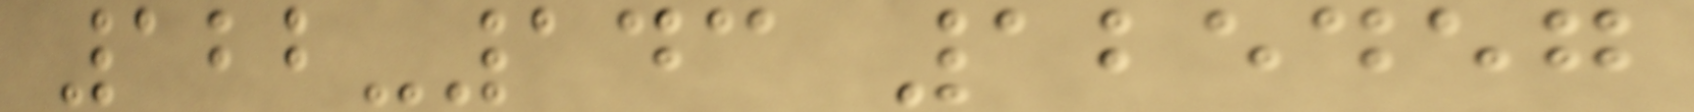122-143 125457
